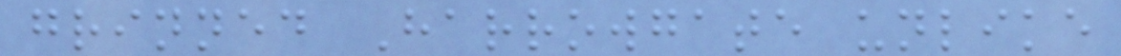grinned Harrowgate unlike
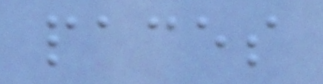paces
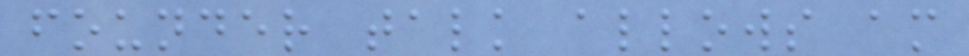founder talk allows am
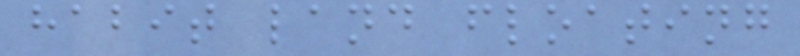habit land floating
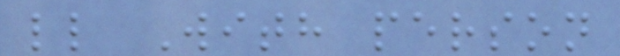ll With person
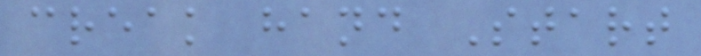creak hand Start
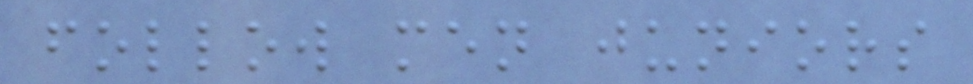follow men juniors
